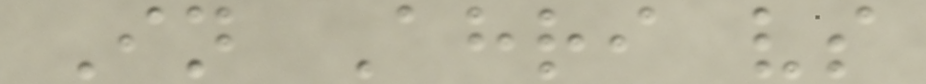In Ahri vs
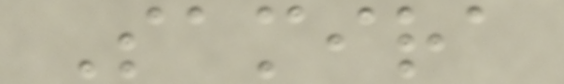Samira
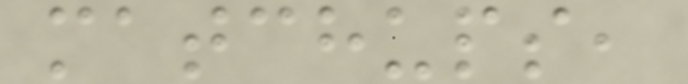matchups,
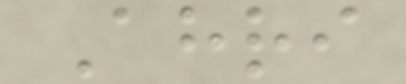Ahri
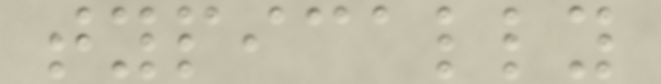typically
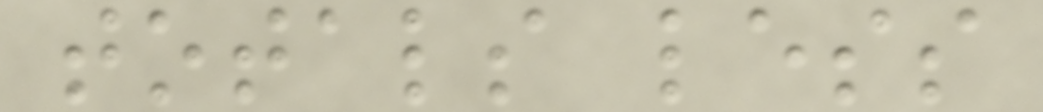totals less
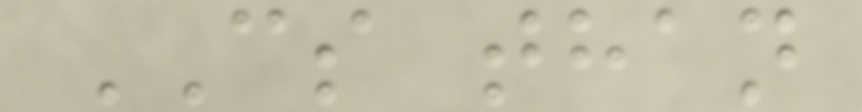CS than
